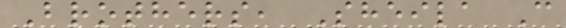Brothers, Sheila C
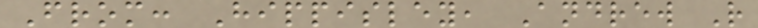From: Hippisley, Andrew R
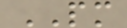PM
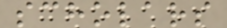scholars
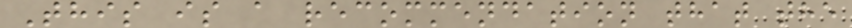This is a recommendation that the
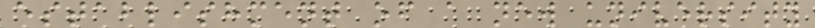establishment of a new university
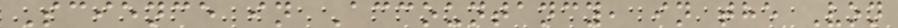Science in Accountancy, in the Von
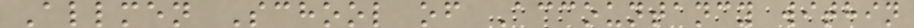Allmen School of Accountancy within
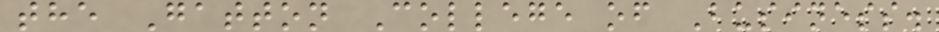the Gatton College of Business.
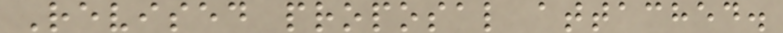Revised proposal attached.
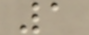1
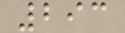293
